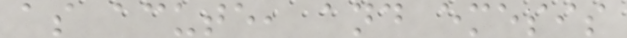as acute, and emesis
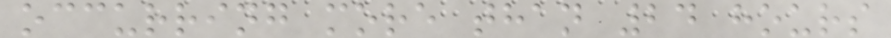occurring more than 24 hours
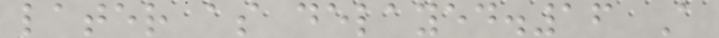later as delayed.16 A
